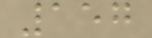157
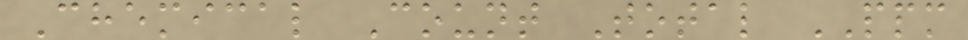Chemical Count Total PPM
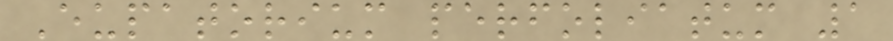Eupatorium perfoliatum 1
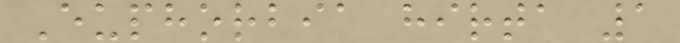Euphorbia hirta 1
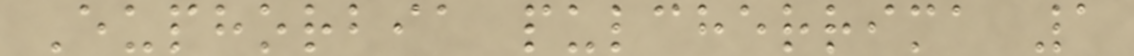Euphorbia pulcherrima 1
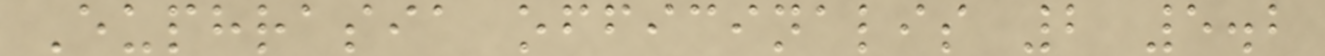Euphrasia officinalis 2 5.2
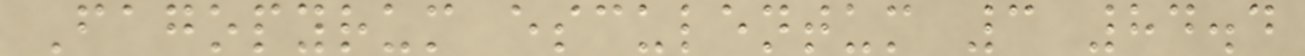Fagopyrum esculentum 3 84.4
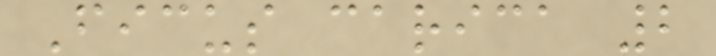Ficus carica 2
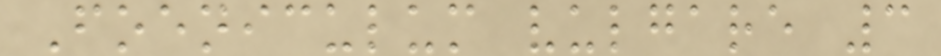Foeniculum vulgare 3
